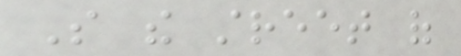So the street of
